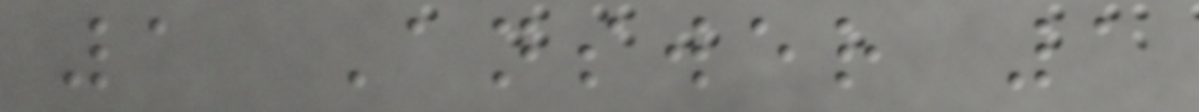1 Answer 1
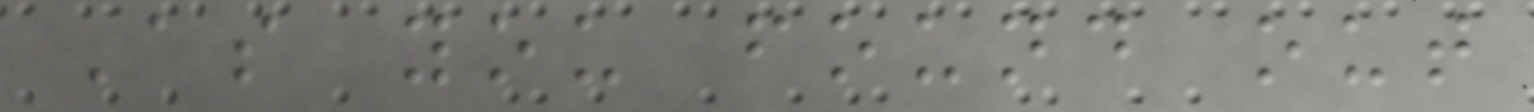As you found out
